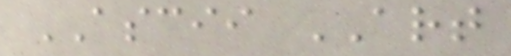ASCII ART
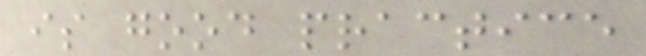is good practice
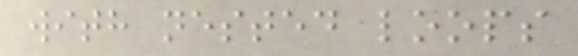with nested loops
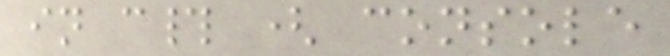in c# ( console
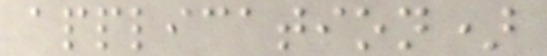application)
